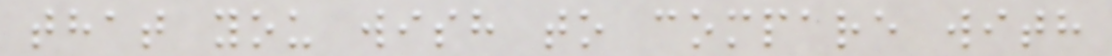that you wish to compare with
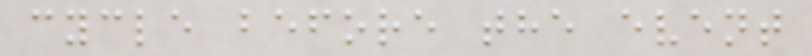cycle before the event
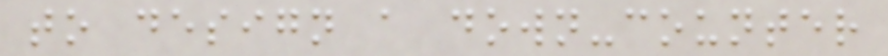to design a down-counter
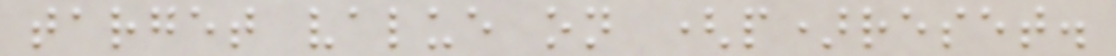target value on (p)reset.
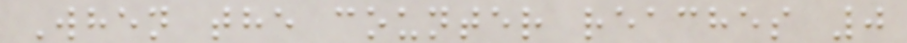When the counter reaches 0
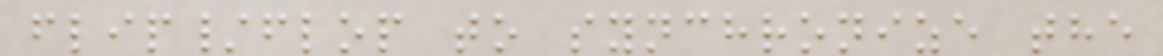flip/flop to synchronize the
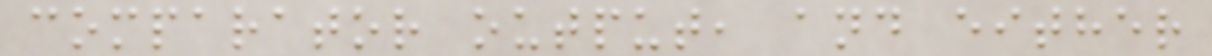comparator output, and either
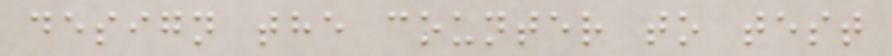design the counter to test
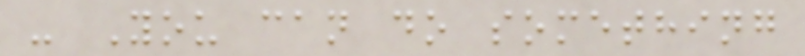- You can do something
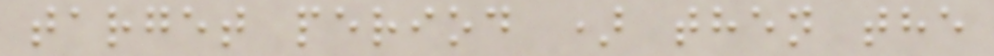target period ) then the
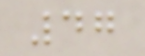47
